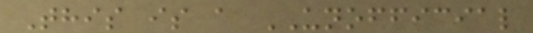This is a UNOFFICIAL
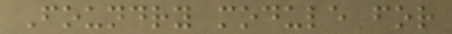Foundry module for
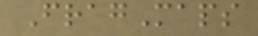FragMaps
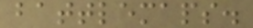battlemaps.
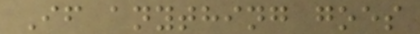If anything goes
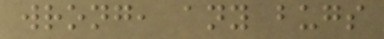wrong, any bugs
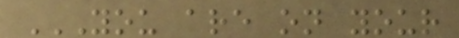YOU ARE ON YOUR
